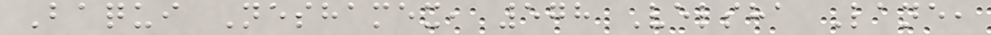Baqui Neshamex, 578 Velsha Lane,
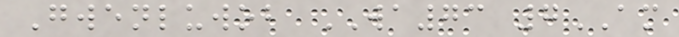Gwenluwob WA73 7AM
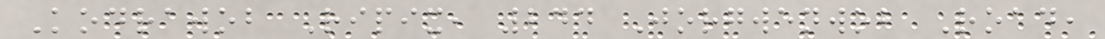Kodrawob Ripix, 244 Jorgwenwob Road,
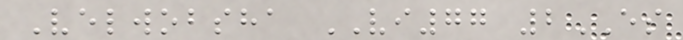Velwobsha VI77 2ES
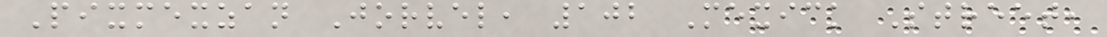Pixmexzan Jorvel, 102 Mexick Street,
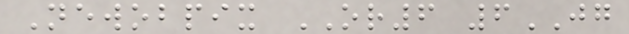Newobpix OR6 6JG
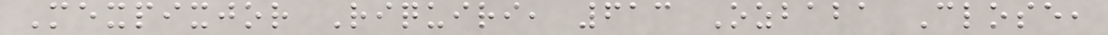Mexpixjor Riquiri, 613 Ozbaba Close,
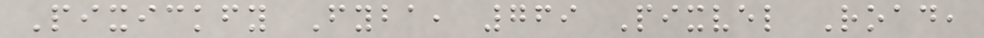Pixickfy Fyba, 769 Pixvel Road,
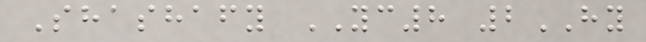Shashafy YC8 2HY
